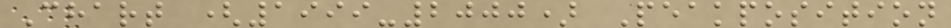Chart (1999-2000) Peakposition
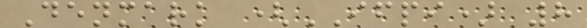Denmark (IFPI) 8
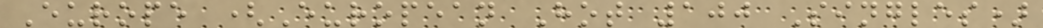Europe (European Hot 100 Singles)
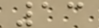13
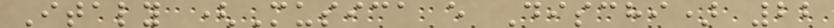Italy (Musica e Dischi) 22
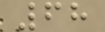68
